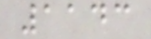1143
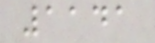1141
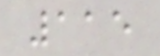115
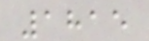1815
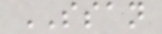SSAN
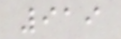919
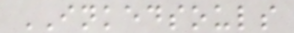INKEDSOULS
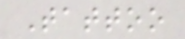Tattoo
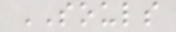SOULS
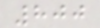800
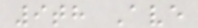9th Ave
